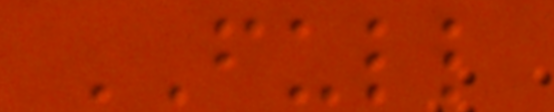FULL
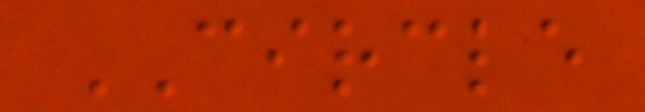CIRCLE
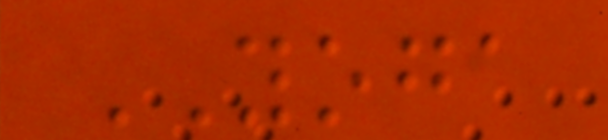YOGA
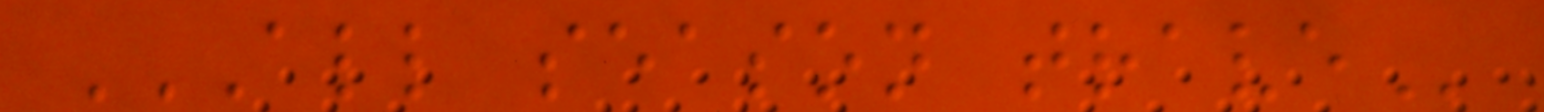ALL SEASON TRAVE
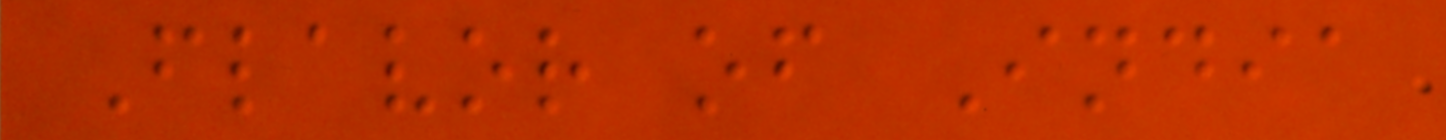Flavor of India
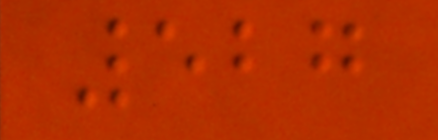527
